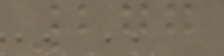277
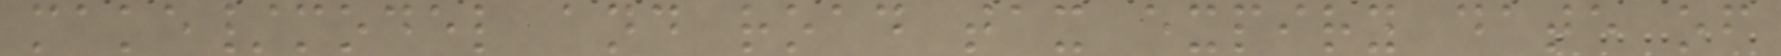make/model and road tax expiry date of
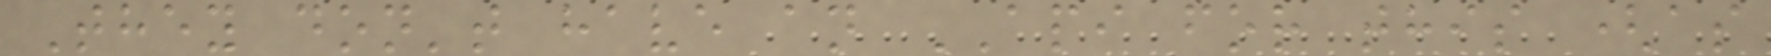They don't have an API for this (as
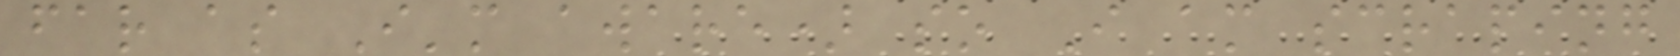far as I'm aware) so I am scraping
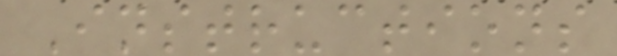Instructions
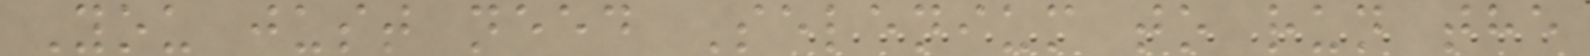You just need Selenium to run the
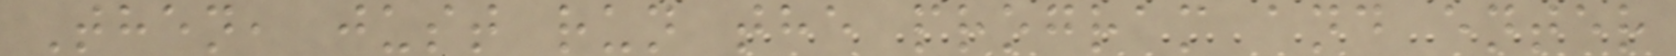Then, just run the program and enter
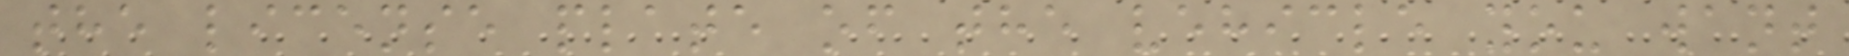the license plate of the vehicle you want
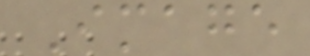Image
